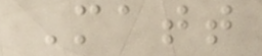Matt
